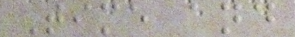Time and
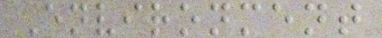Environment
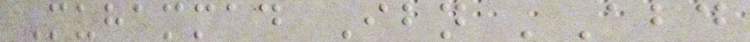Muhammad Ibn 'Abd
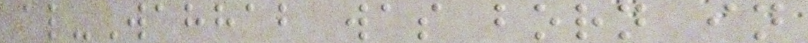al-Wahhab was born in
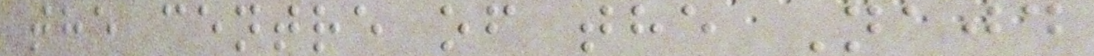the centre of the Najd
